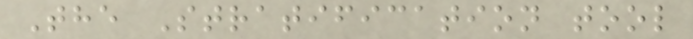The Stratification tool
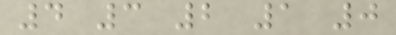4 3 2 1 0
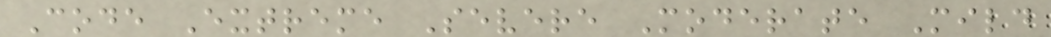Code Extreme Severe Moderate Mild
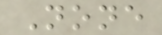None
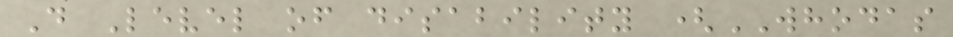D Level of disability (WHODAS
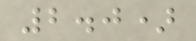2.0)
